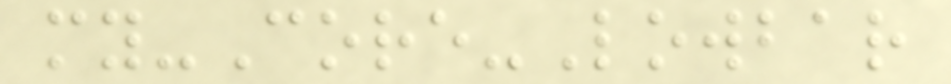my-Core-Lowbar
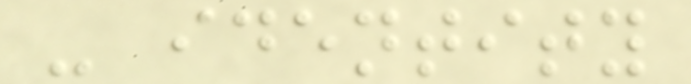- identity
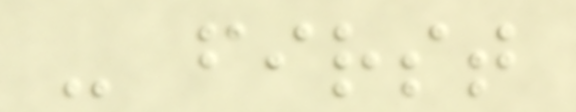- first
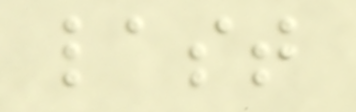last
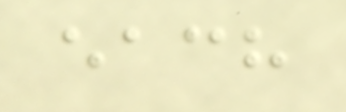each
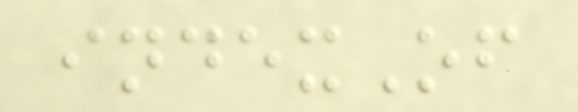indexOf
